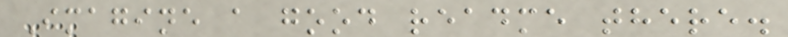Imagine a good readme there.
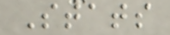Stats
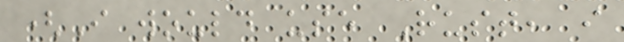(I would use Rust, i
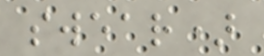swear)
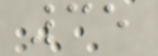35
